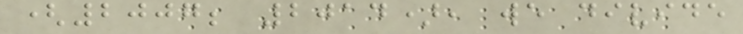(2007; 2014), we divide
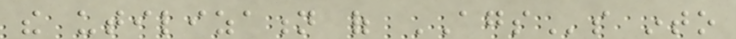the utilization of AGSs into
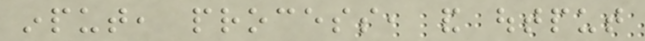input, process, and output
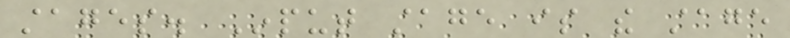stages. Input stage is the stage
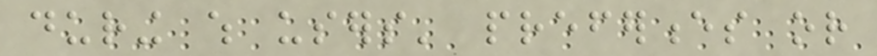during which users' preferences or
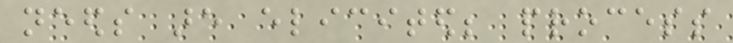needs are elicited; process
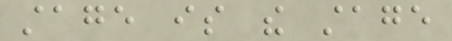stage is the stage
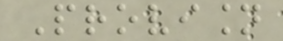Provision
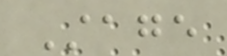Stage
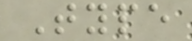Type
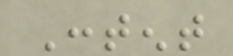Content
